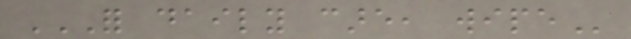FOR DAILY CARE, WIPE
